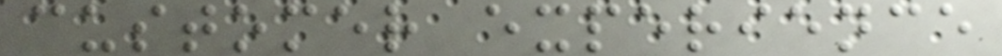customer experience
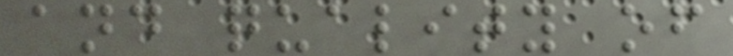and quality of
